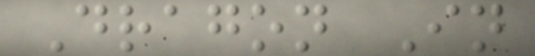Dragon In
